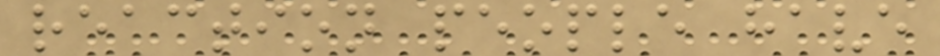reaction people have
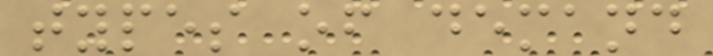types of demand
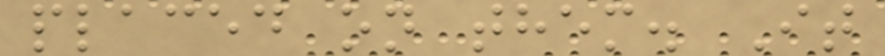placed on them. It
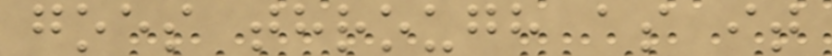goes through as it
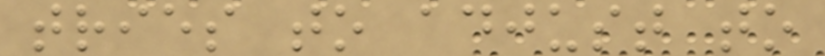tries to adjust to
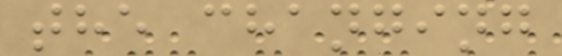the changing
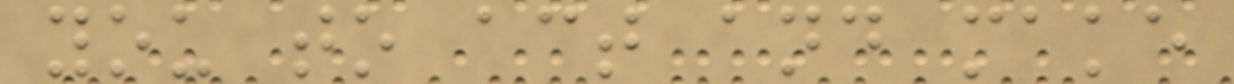you to act and make
